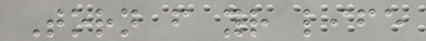Torn from your life
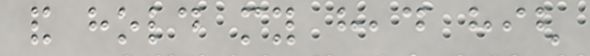and hold my head high
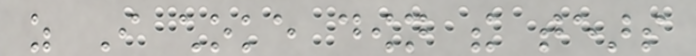as I choke down the tears
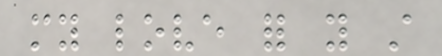my love for you still
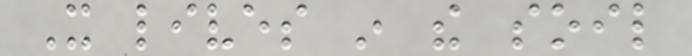It lives in the soil
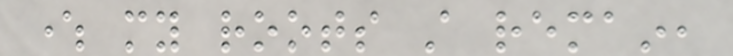where my roots still remain,
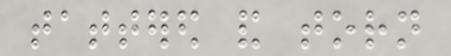tattered and torn
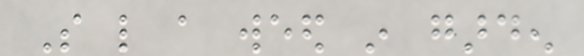So like a weed in garden
